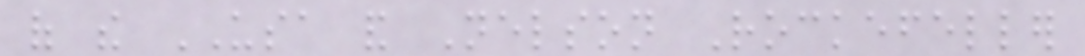of the USA and Nelson Rockefeller
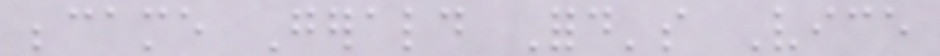became Gerald Ford's Vice
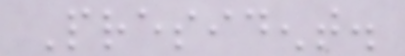President.
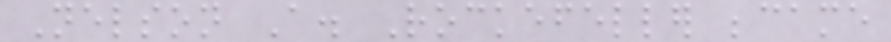Nelson A. Rockefeller became
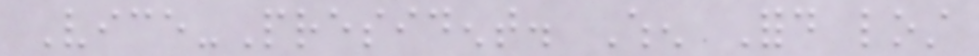Vice-President. When Ford lost
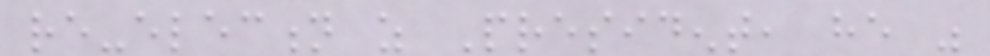re-election as President, he was
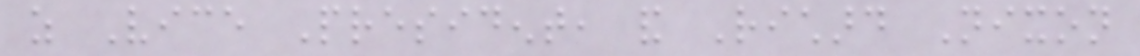as Vice President, and Richard Nixon
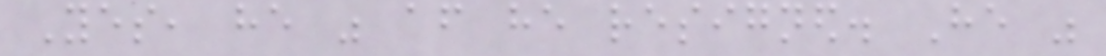Yes, he was after he resigned. He was
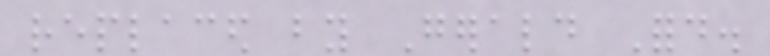replaced by Gerald Ford.
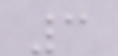3
